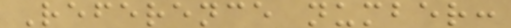Reference number:
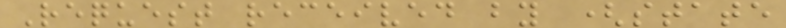Request received by (state
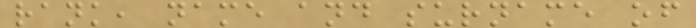rank, name and surname of
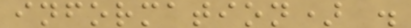information) .
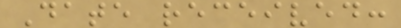Date received:
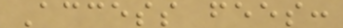Access fees:
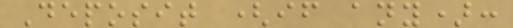Deposit (if any):
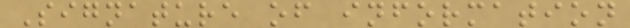Signature of information
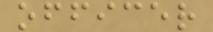officer
